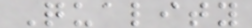Quality
